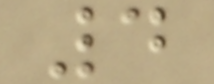4
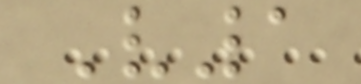V1
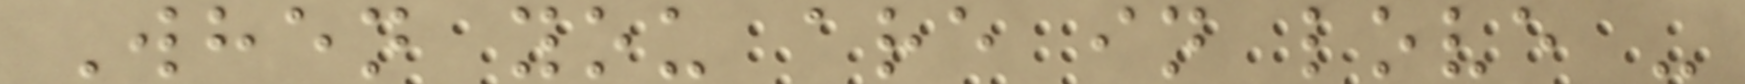When you are in love -
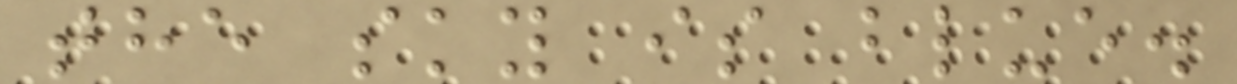the sky is blue.
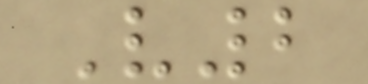V2
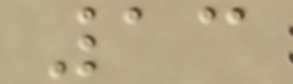13
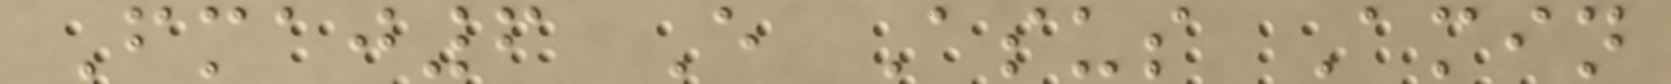Fmaj6 E Asus Amin
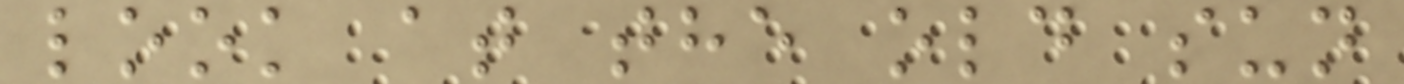look at the old sun
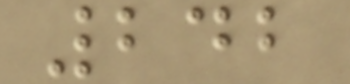242
